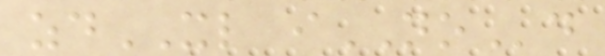zdXL iNOd
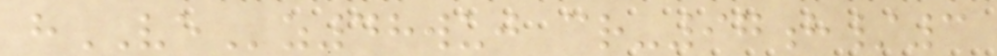hVEz48wuj cr-97h/3
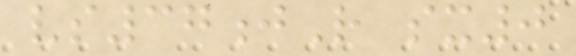vs37jR sx0
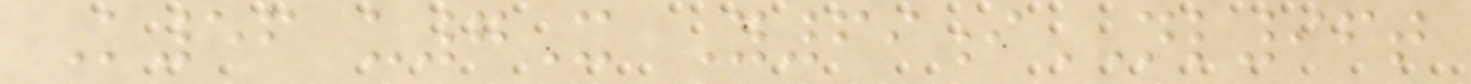K56 u7X Y69iNL96t
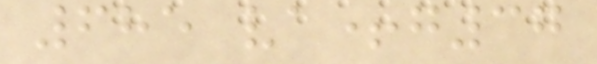685 va+g37
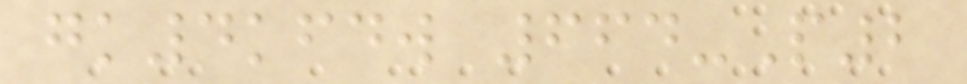gk4kfdw 664-P2
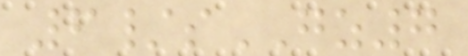6/sGZ7
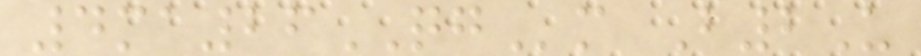4ma26QGm B2U
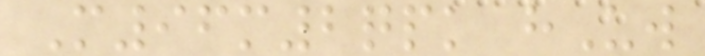M96m2qpk hUw
